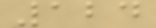124
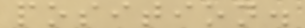position.
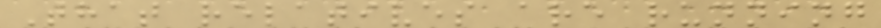That relatives are running
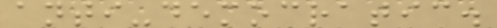anti-democratic.
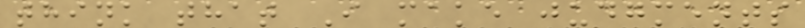think that I make judgments
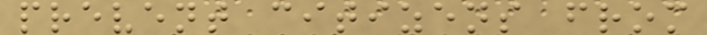prevent citizens from
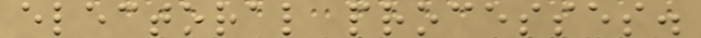electoral processes.
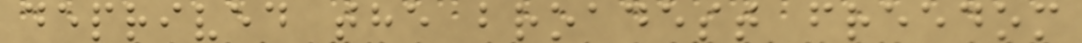deprived the broadest freedom
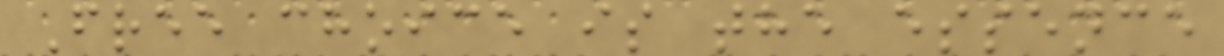Free choice is the essence
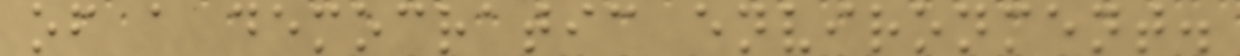of a democratic environment.
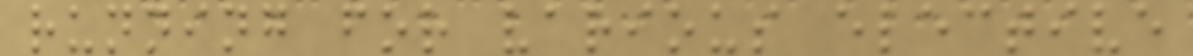running for various elective
